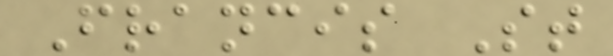Francis St
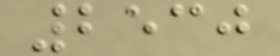2530
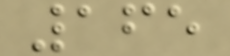165
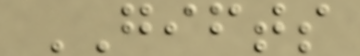GIFTS
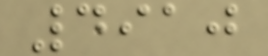4910
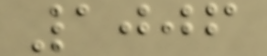1006
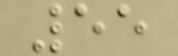55
